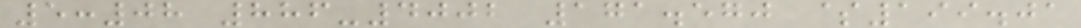5:08 886-4002 171.570 $199.01
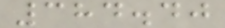384.40
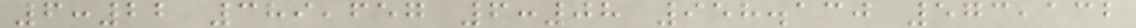6:22 389,657 6:08 958.130 573,132
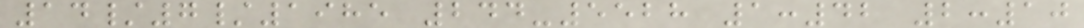14/7/1985 244-5528 1:42 2:10
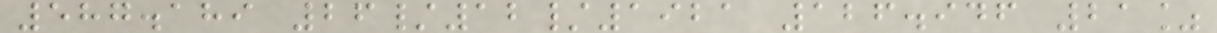587.189 26/12/1921 126.946 21%
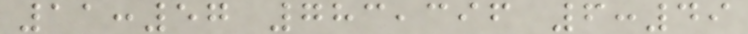11:57 783,396 6:49
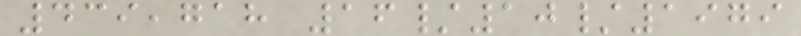439,718 16/10/1979
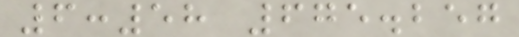6:58 675.257
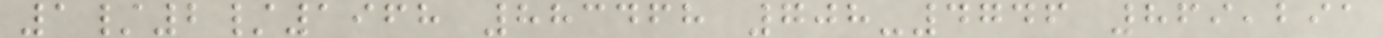1/2/1968 883468 708-4746 869,291
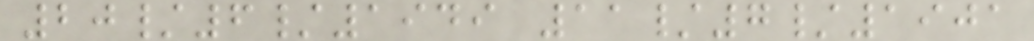20/6/1949 11/7/1901
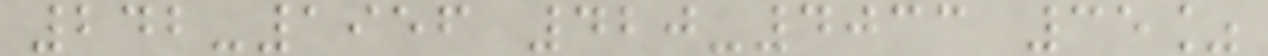242-1956 420-4033 35%
